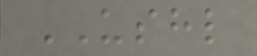USHL
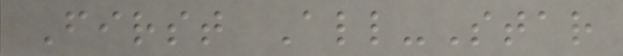First All-Star
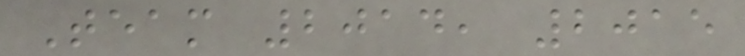Team 2014, 2015
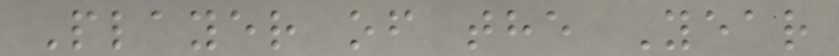Player of the Year
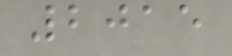2015
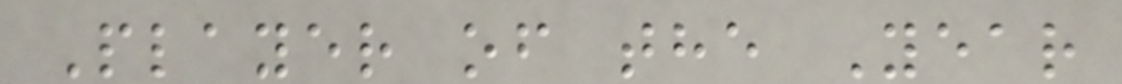Player of the Year
